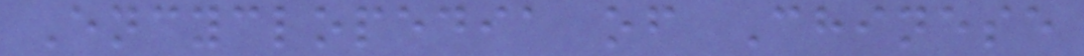Encyclopedia of Chinese
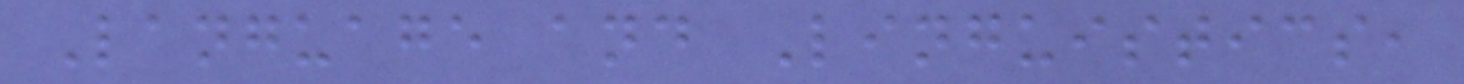Language and Linguistics,
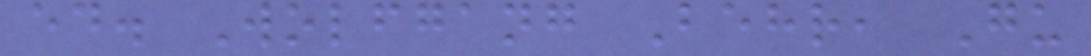ed. Wolfgang Behr, Gu
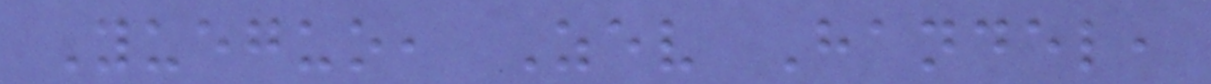Yueguo, Zev Handel,
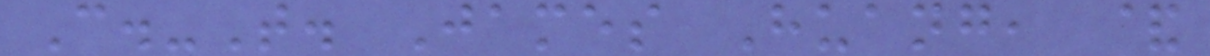C.-T. James Huang, &
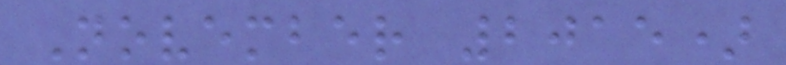November 2015)
